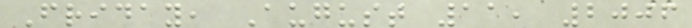Friday, August 11, 2006
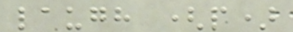laugh (p)
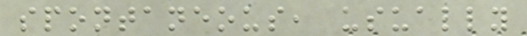spontaneous, usually
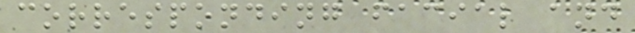corresponding facial and
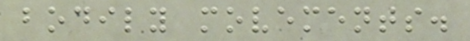bodily movements.
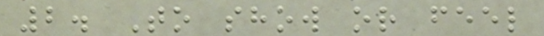2. To show or feel
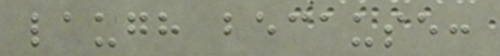laugh because:
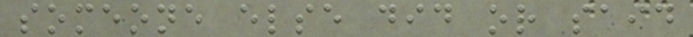someone else did or said
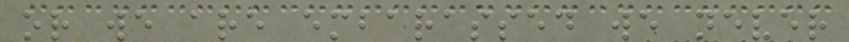or we are embarassed we never
